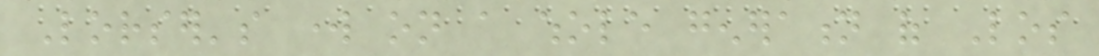Lorser's work on a whole generation of Los
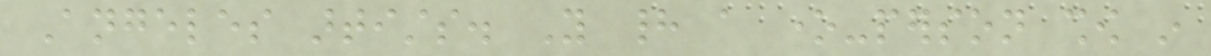Angeles artists. You had a one-person show in
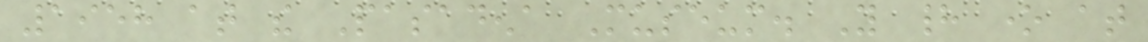1958 at the Pasadena Museum. You had one at
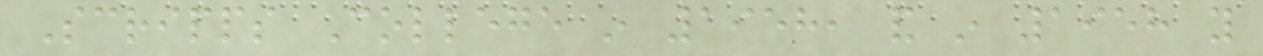Scripps College in 1958, and in 1958 you
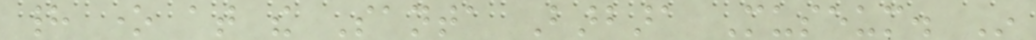had one at the Santa Barbara Museum. In
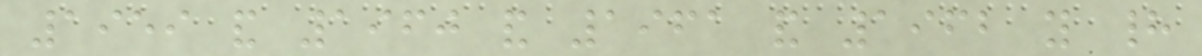1959 and 1960 and 1961 and 1962 you had
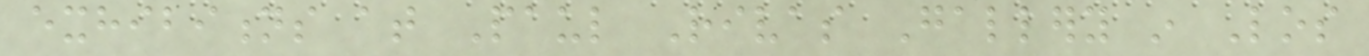exhibitions at Paul Rivas Gallery in Los
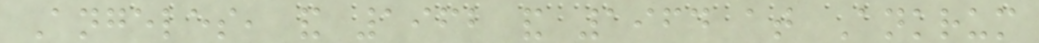Angeles, and 1962 and 1964 at Ankrum
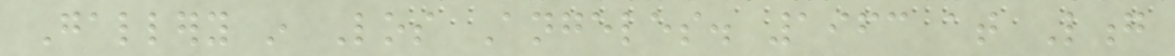Gallery in Los Angeles. 1963 at Long
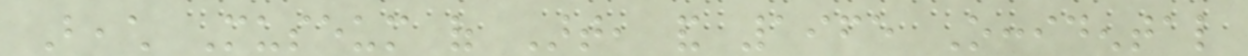Beach Museum of Art, and 1965 Occidental
